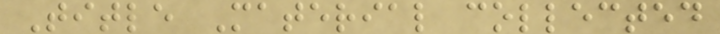Title Material collected
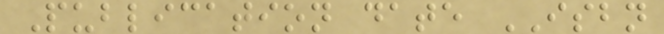Publication date ISBN
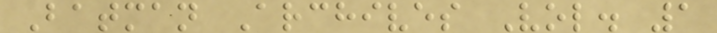Batman Archives Vol. 1
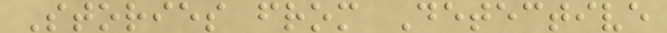Stories from Detective
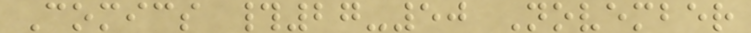Comics #27-50 November
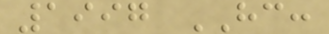1997 HC:
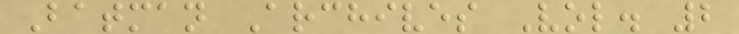Batman Archives Vol. 2
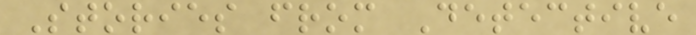Stories from Detective
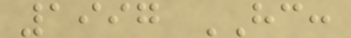1997 HC:
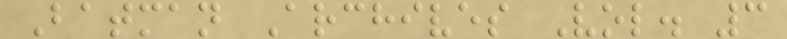Batman Archives Vol. 3
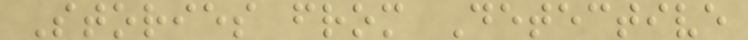Stories from Detective
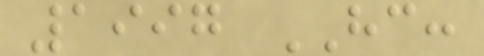1997 HC:
